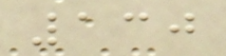130
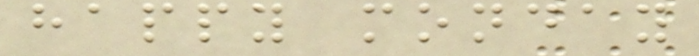happy monday
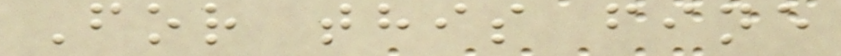For this fine
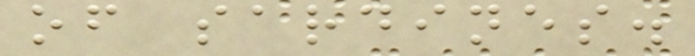of sardines.
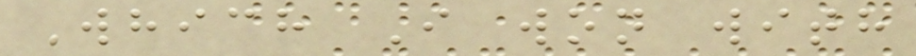Which I won with
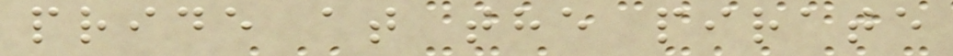pride at the pirate
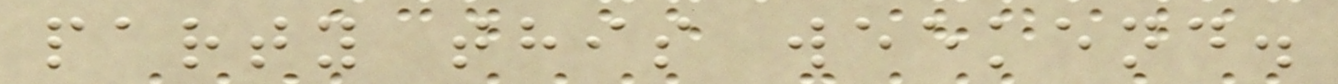party this weekend.
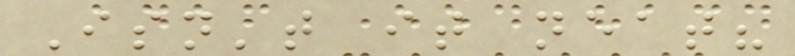Isn't it neat?
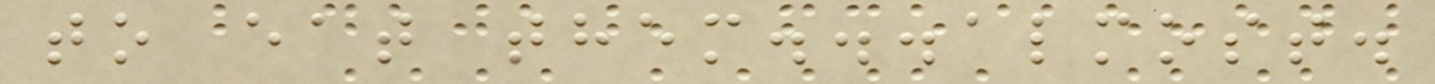to eat them...almost.
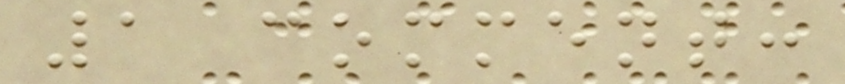1 comment:
